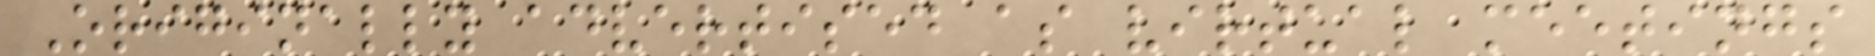Originally advertised as virtual meetings
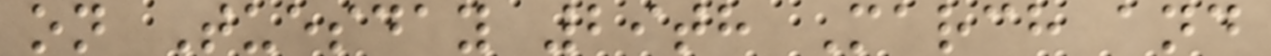on Tuesday 29th March and
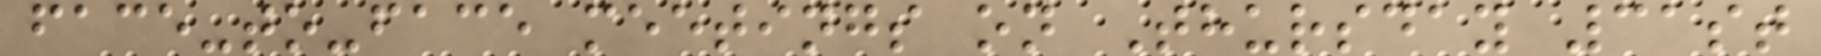face-to-face meetings on Thursday 31st
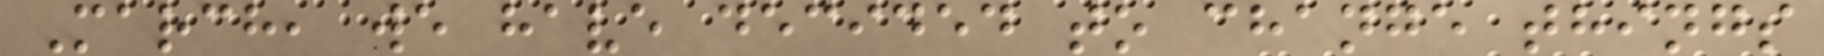March, we have decided to change things
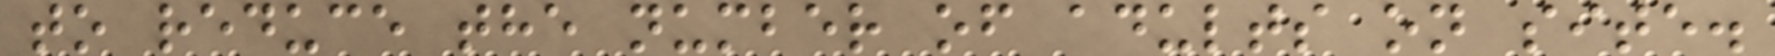to reduce the number of adults on site.
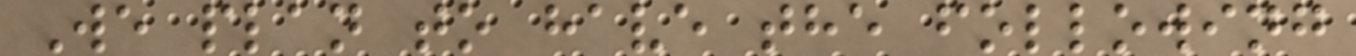We plan to have the following
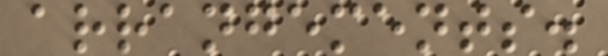arrangements.
